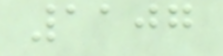1107
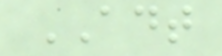ADT
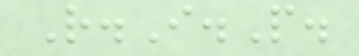R.I.P.
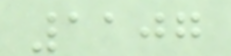1107
